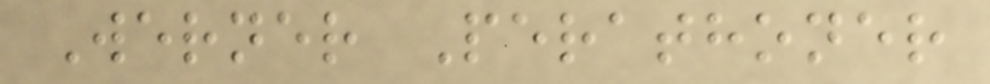Werner Perathoner
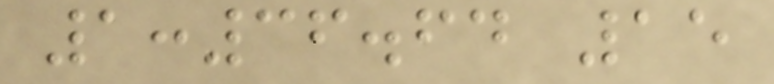1:36.64 15
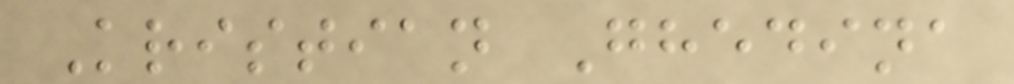Kristian Ghedina
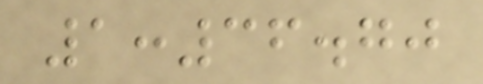1:36.70
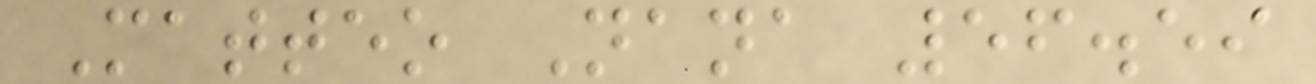Matteo Nana 56.59
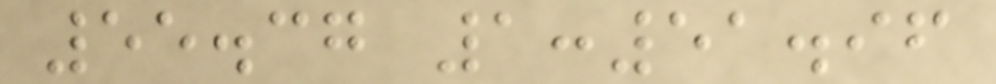55.37 1:51.96
